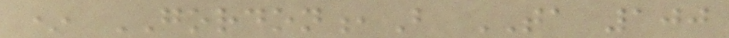* GORDON,B TA 100
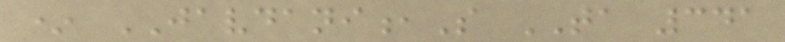* JAVDANI,S TA 341
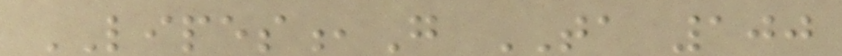LIPES,G TA 100
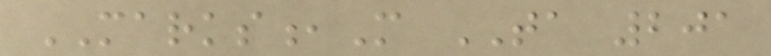MARKS,M TA 201
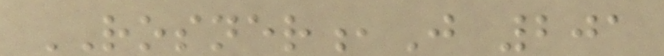ROSNER,J 201
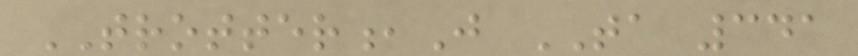TROTTER,J TA 341
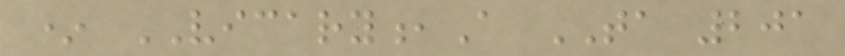* VICARY,A TA 201
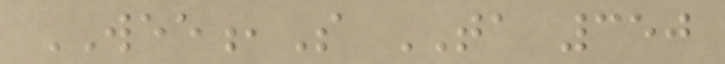WEE,S TA 350
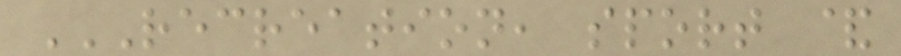RECREATION, SPORT &
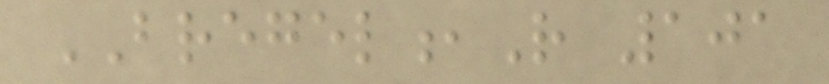BREGEL,R 101
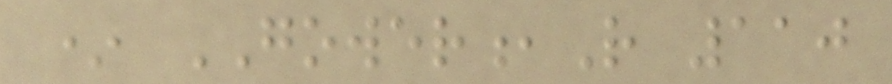* GOWER,R 110
